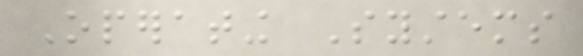Operating Systems
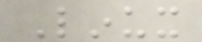Linux
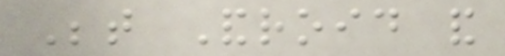Between Android and
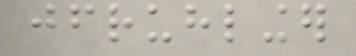jfruhlinger
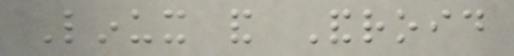Linux and Android
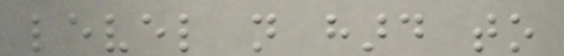level not hard to
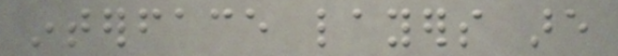interface layers are
